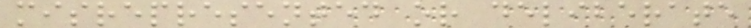misrepresented or deliberate
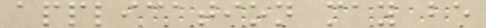application may be
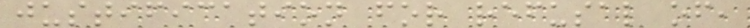justification for refusal of,
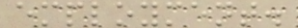employment.
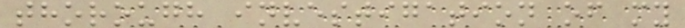thorough investigation of my
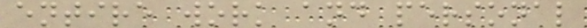entire work and personal
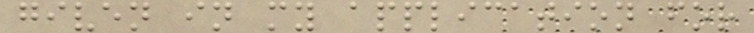given in my application for
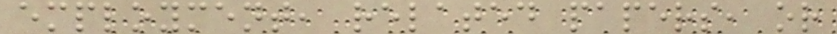employment, related papers, or
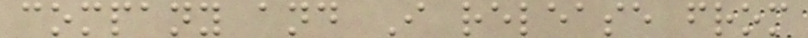company and I release from
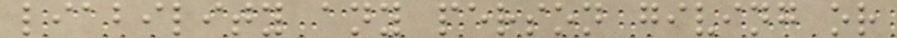liability any person giving or
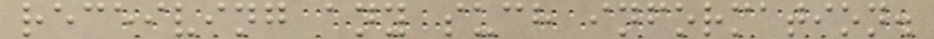receiving any such information.
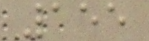155
